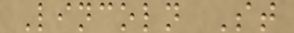Lincoln St
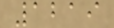1219
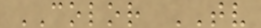COLOR TV
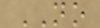NO
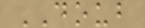DOUB
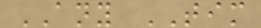ANY TIM
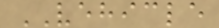VEHICLE
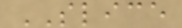SLICE
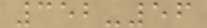352-56
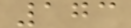173
